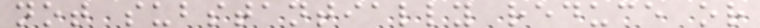not substantially reduce or
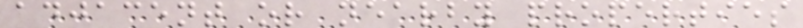adjacent or nearby properties
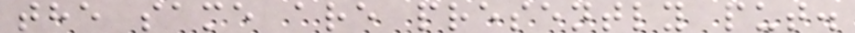the same are presently put.
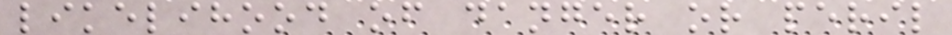likelihood of danger or peril
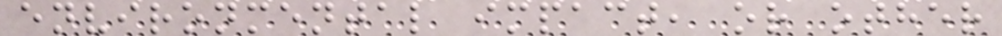environmental impact, or other
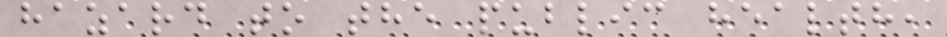hazard to the public health,
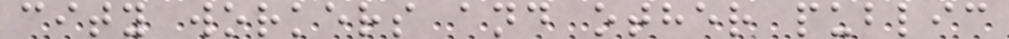city workers and other public
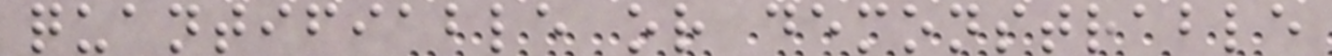quantifiable or demonstrable
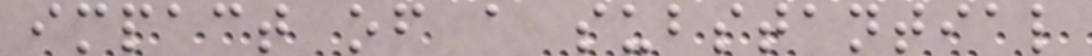impact of a substantial
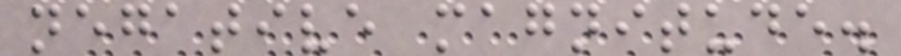negative magnitude.
